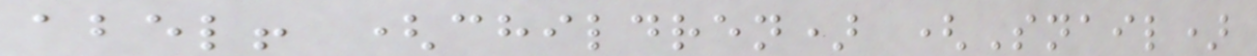abel! (children) (Snail)
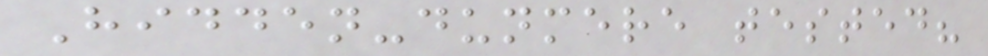Hidden-dunmere tested?
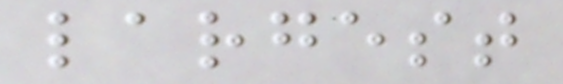largest
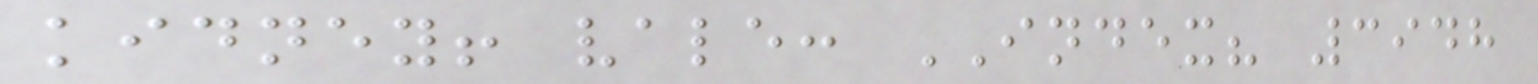kidney! vale: INDEX? 3948
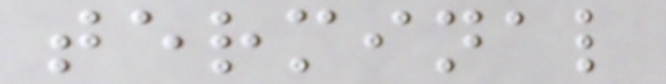terminal
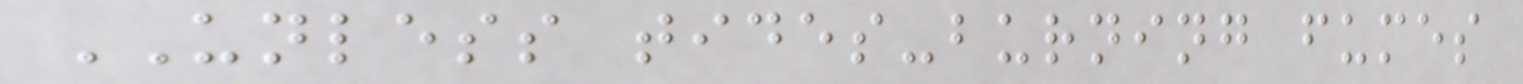UNLESS tides-burning fumes
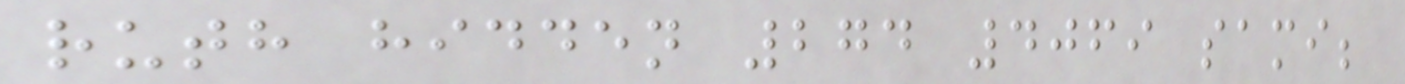ruth hidden 274 4069 sami;
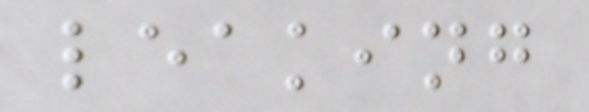leaking
